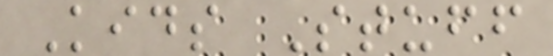Kids Stuff
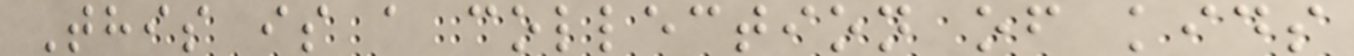This is a collection of kids
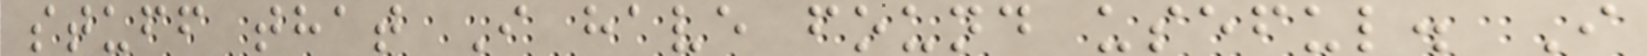stuff that I have found useful. I
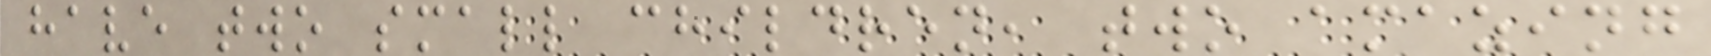have two small children, two amazing
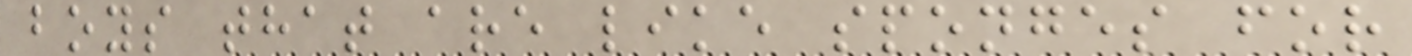boys that are like sponges for
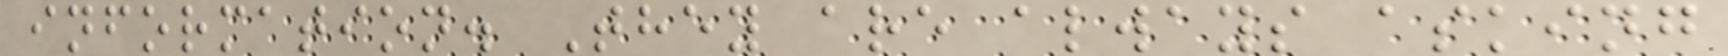information. They are always asking
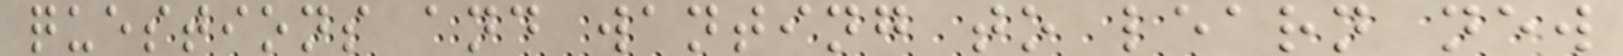questions and wanting to learn new
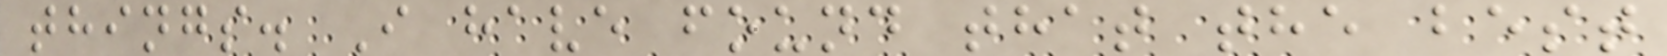things. I have found that the best
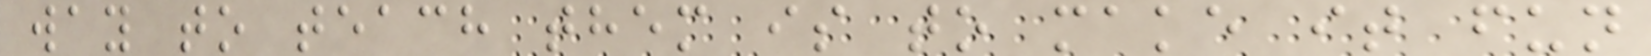way to teach them is to make it fun
